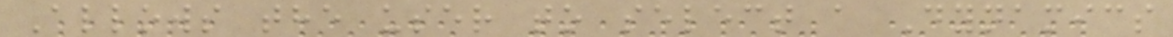Allows the user to select a Dynamics
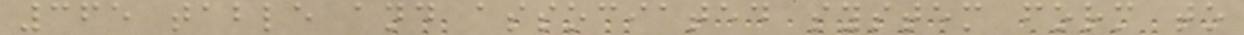365 table and associated system form to
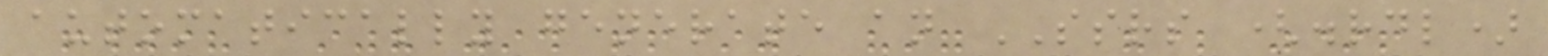automatically generate an SSRS (.rdl)
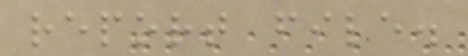report file.
